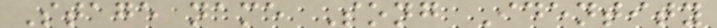Stage name Song Identity
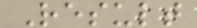Result
